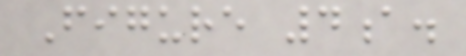Figure 4a.
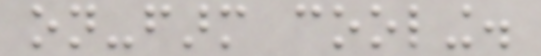on-farm cooling.
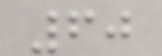60
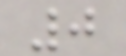0
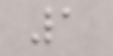1
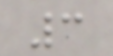3
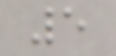5
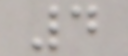4
